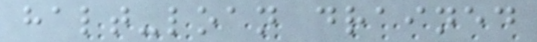halt-loan drained
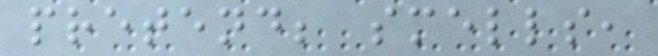pretend; smells,
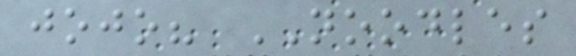jojo? NOODLES
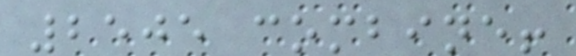2505 combine!
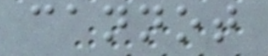cannot
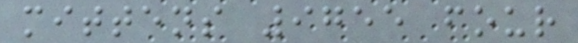mittens 9755 four
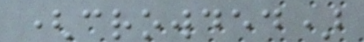(crowded)
